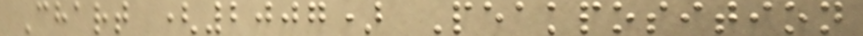Chart (2007) Peakposition
